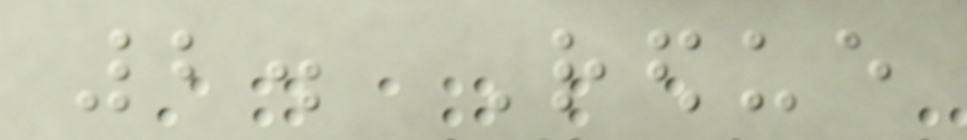2. Redue
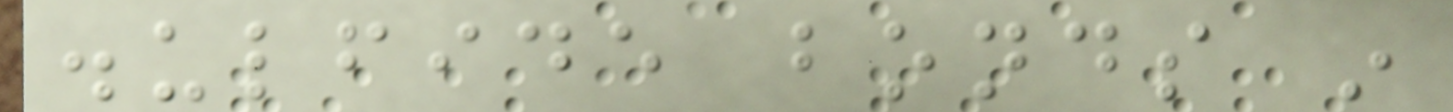disulfide bonds in
